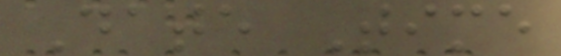Date Time
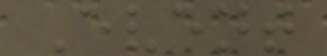Event
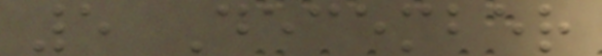5 December
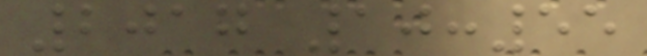2017 10:55
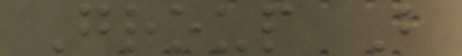Group B
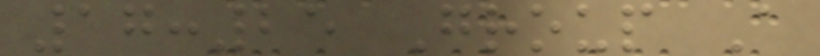17:25 Group A
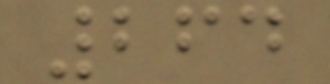264
